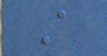A
